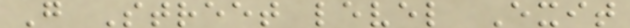G Street level Exit
